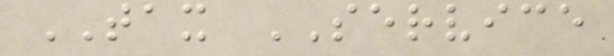TAX SERVICE
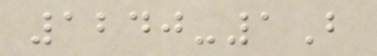1240-1B
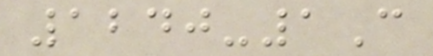1240-1C
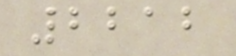2212
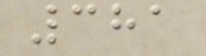381
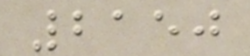2150
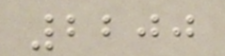2200
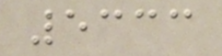5333
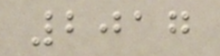2017
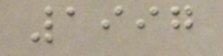1997
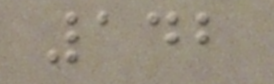142
